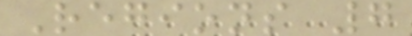Regions 7
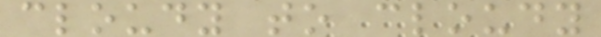cloudy to cloudy
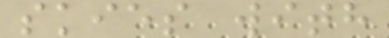skies with
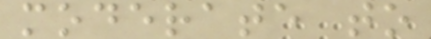moderate to
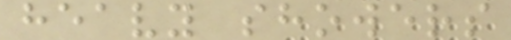heavy showers
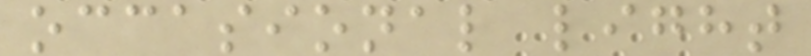occasional light
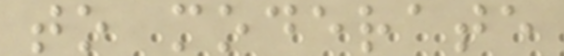to moderate
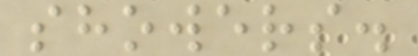showers.
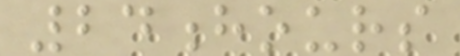24hours
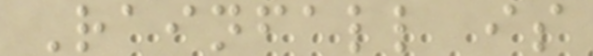Rainfall is
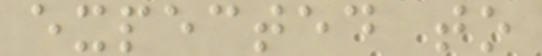expected to
